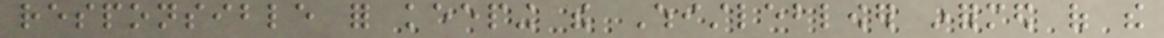responsible for keeping the Whistleblower informed of the
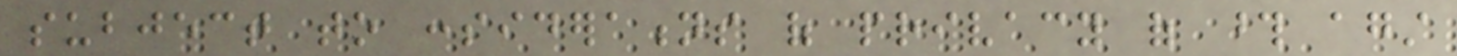subject to considerations of privacy of those against
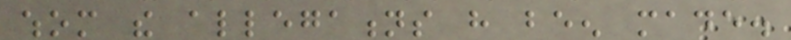whom the allegations have been made.
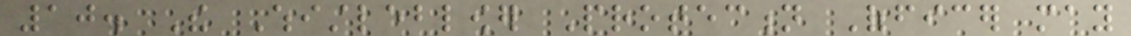10. The Whistleblower Protection Officer may
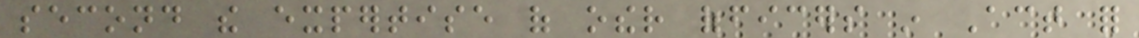second the expertise of other officers in Act for
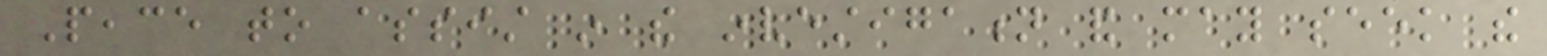Peace to assist in the investigation and may seek the
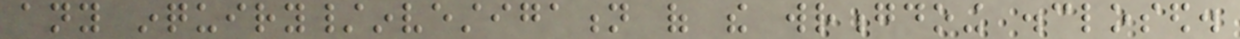any inquiry/investigation of the wrongdoing disclosed.
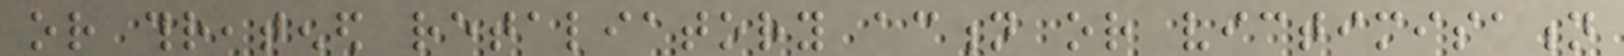or threatened retaliatory action or victimisation
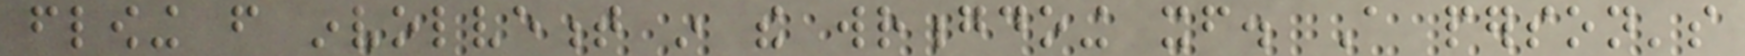flowing from involvement in the wrongdoing itself. A person's
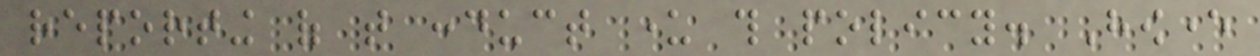reporting of that conduct under this policy. However
